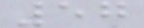57
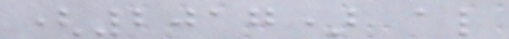(2017) also
